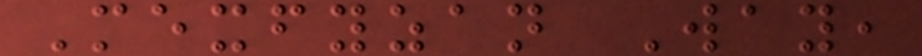Mexfyzan Way,
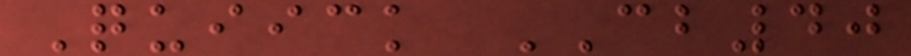Quiick CB40
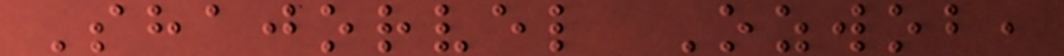Shajorvel Ozwob,
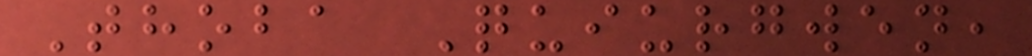Thoba Quiurgwen,
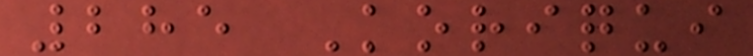285 Koriqui
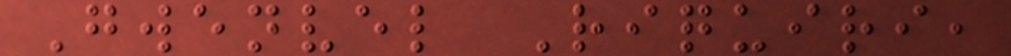Gwenvel Riquiri,
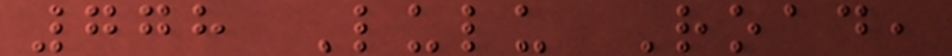778 Lulu Road,
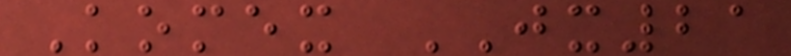Komex JX21
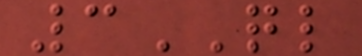3QL
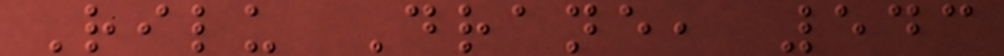Rilu Drane, 543
